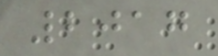2017
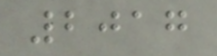2017
